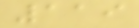119
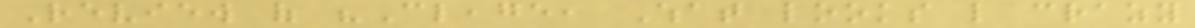Review of "Cleage, What looks like crazy
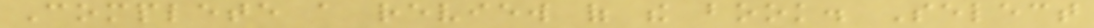Complete a review of the book. Select
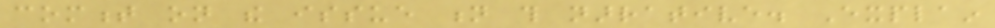comment on the issue n this narrative. Explain
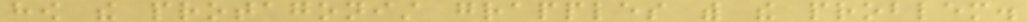how the protagonist grapples with the problem.
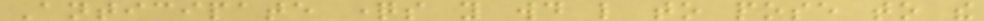Anticipate questions you would like to pose to the
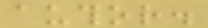author.
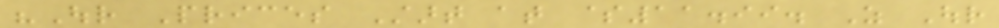"Our Prices Start at $11.99. As Our
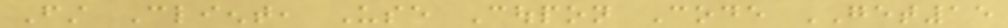First Client, Use Coupon Code GET15
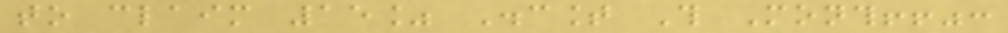to claim 15% Discount This Month!!":
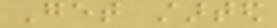Get started
